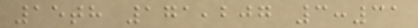15th 171,207 3:31
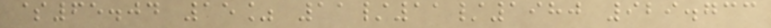$65.04 15% 11/11/1980 929.733
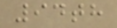94th
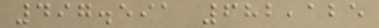497.591 682,125
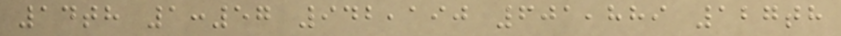14th 1:57 942,190 601,889 127th
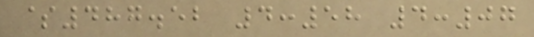$487.52 4:58 4:07
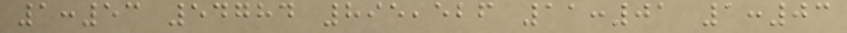1:53 54784 895,526 11:01 1:03
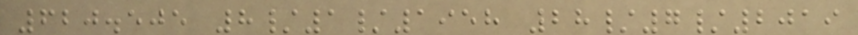620.505 8/1/1958 28/7/2019
